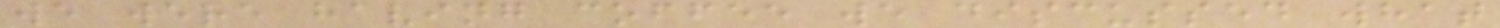we were having coffee we discussed what
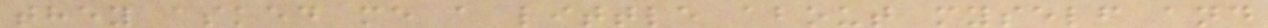they asked me a little about myself and
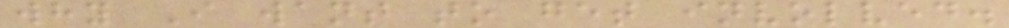why I want to get involved.
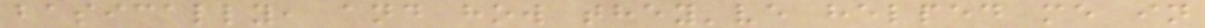basically, and how they've helped me in
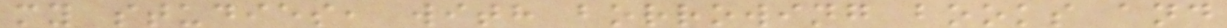my studies, with borrowing books and
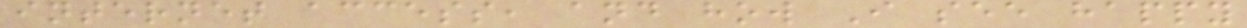internet access, and how I see happy
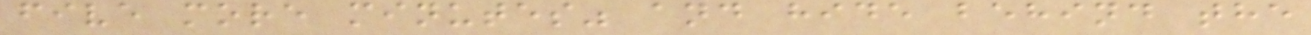five more minutes" and hide behind the
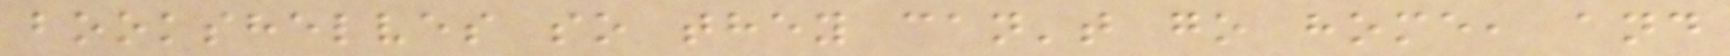bookshelves so they can't go home, and
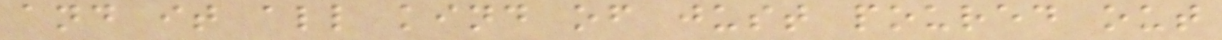and it all kind of just poured out
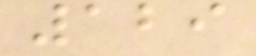129
